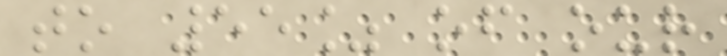to 55% of our
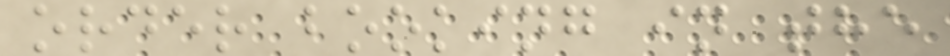order booking in the
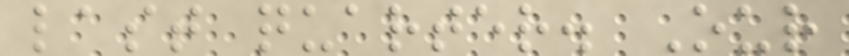last quarter. Our
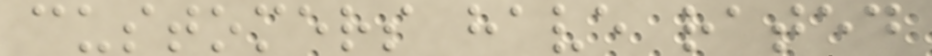customers have rated
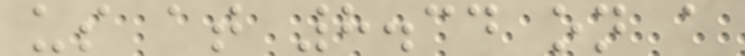us at 8.34 on a
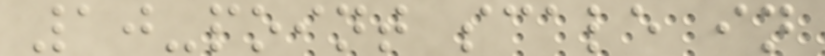10-point scale in
